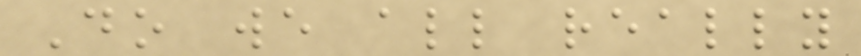Do we all really
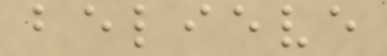believe
